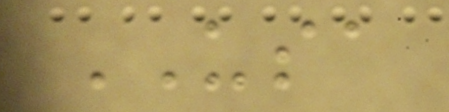USA
